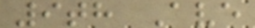9th Ave
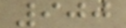900
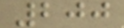200
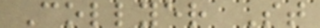Collyer St
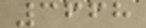3668
